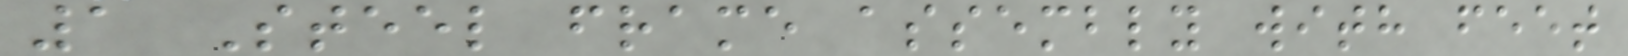1 Steel frame assembly with feet
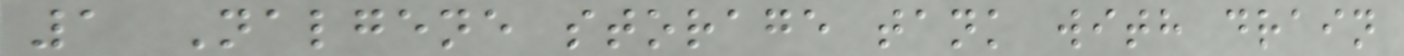1 Nalgene storage tank with drain
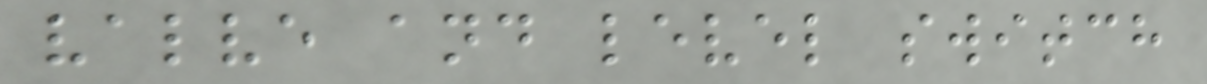valve and level switch
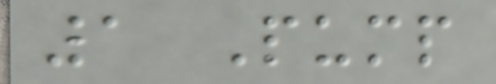1 Pump
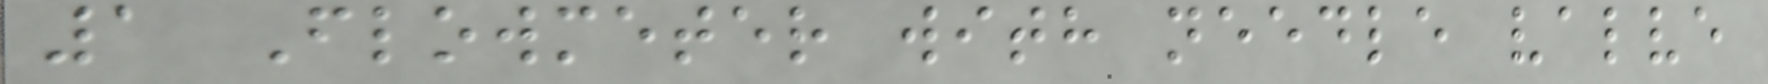1 Flowmeter with needle valve
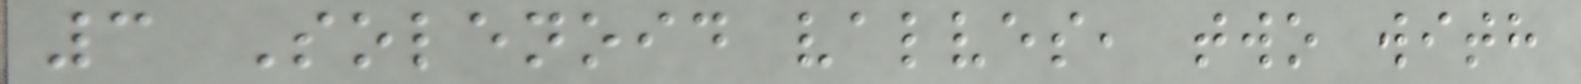3 Solenoid valves, two with
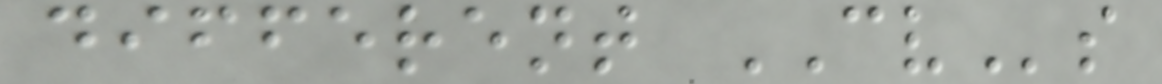different CVs
